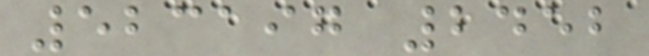523197 2452
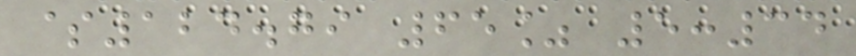$124.79 65% 5:34
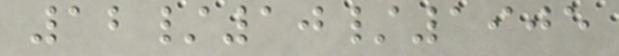12/10/1905
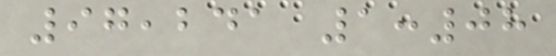97,241 1:08
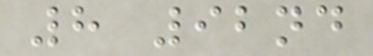8 92nd
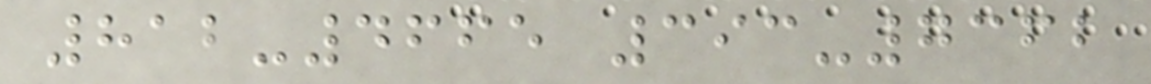812-4665 393-7362
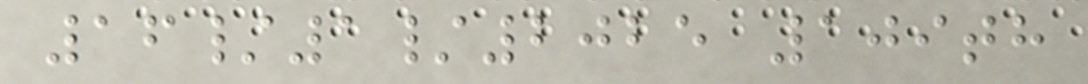16/1/2025 109th
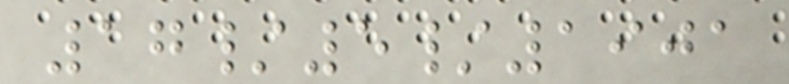17/5/1901
